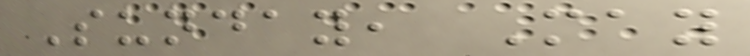Sunday, May
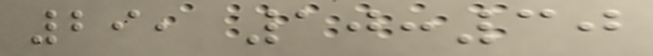29, 10:30
